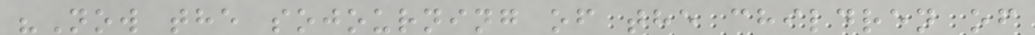"Now the sojourning of the children of
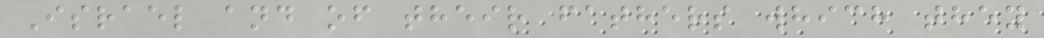Israel and of their fathers which they
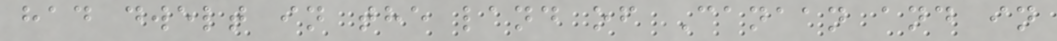had dwelt in the land of Canaan and in
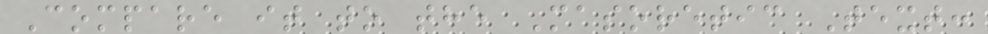Compare it to the Masoretic Text:
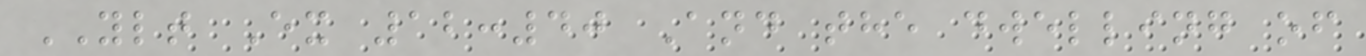YLT Ex 12:40 And the dwelling of
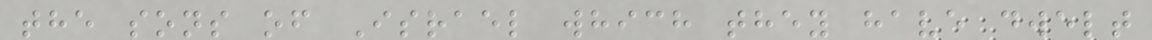the sons of Israel which they have dwelt
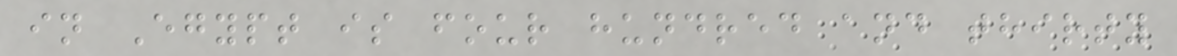in Egypt is four hundred and thirty
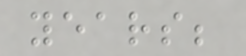years;
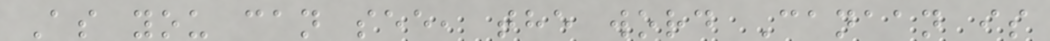As you can see, the word Canaan is
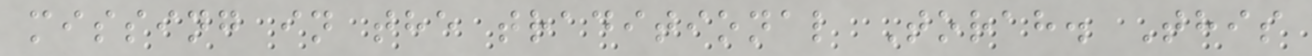missing in the traditional Torah. This
